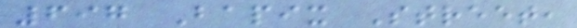697 Bapix Street,
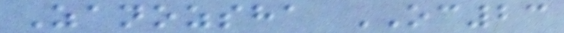Zanozsha OC23
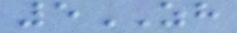5ZH
